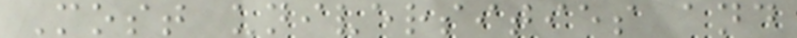Most universities and
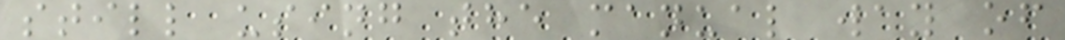still using the manual way of
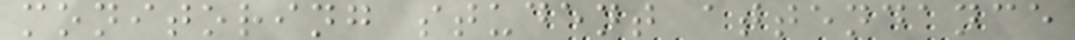monitoring student attendance
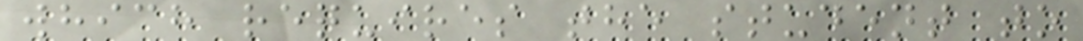which requires the student to
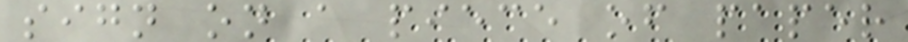sign on a piece of paper
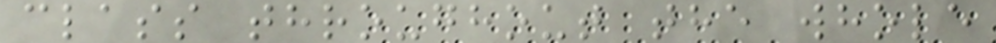class throughout the whole
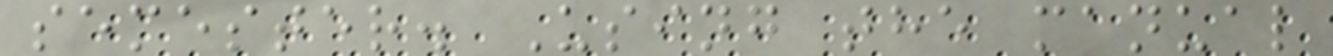semester. Using the manual
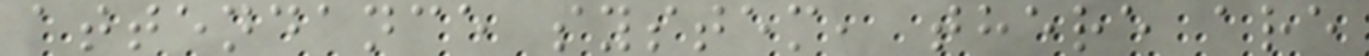attendance system, there are
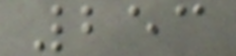253
